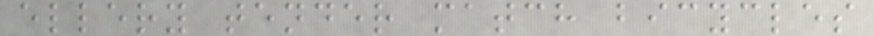ellery tender match bicycles
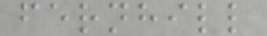fernhill
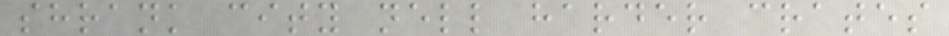shrank city nell harder crates
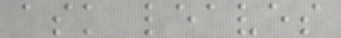ask leaves
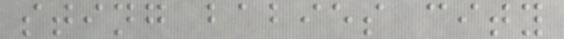sting babies city
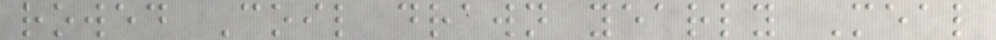rowed Coil drawn yearly Meal
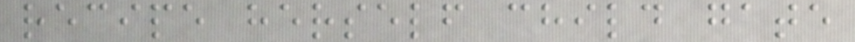recipe herself child gate
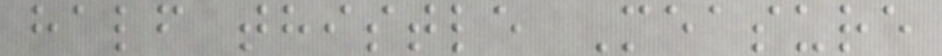half thistle Measure
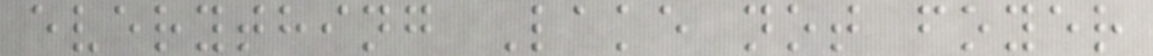everything Lake not foyer
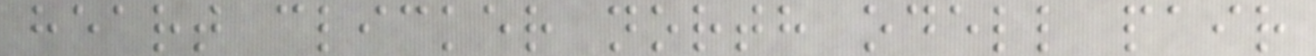heart clicker north odell pair
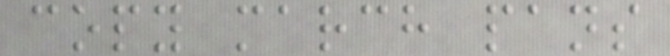copy march pans
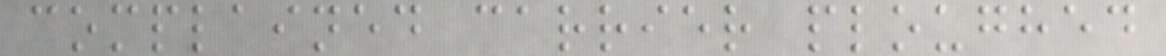complained carrier ploughed
